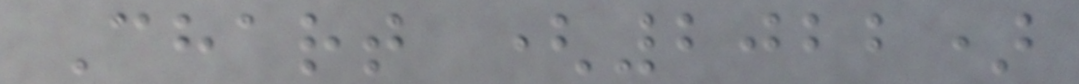Chart (2022)
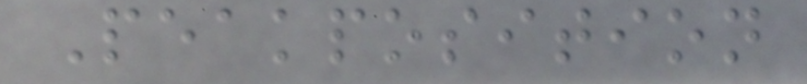Peakposition
